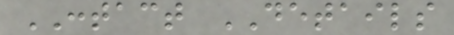CONTACT DETAILS
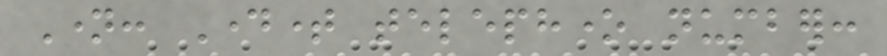Name: Daytime telephone number:
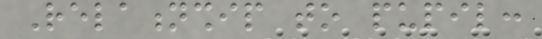Relationship to pupil:
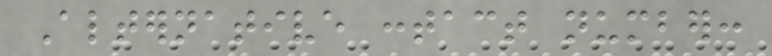Alternative contact number:
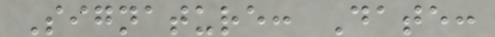Signature: Date:
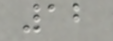12
